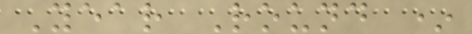Year Round *
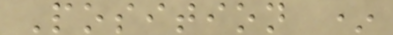Position *
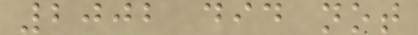2002 did not
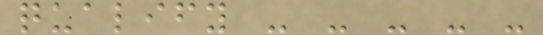qualify - - - - -
